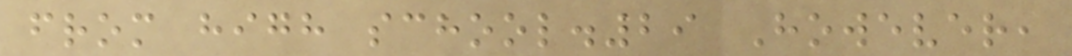from high school.29 However,
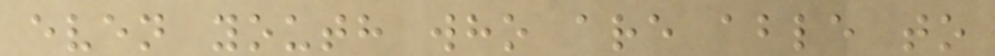even youth who are able to
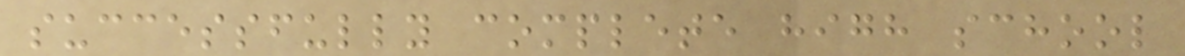successfully complete high school
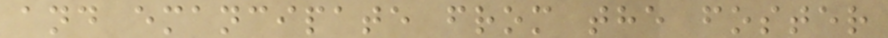and emancipate from the foster
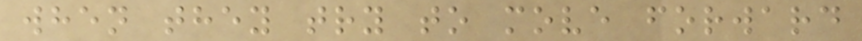when they try to move forward
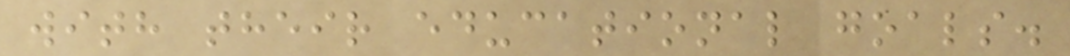with their educational goals.
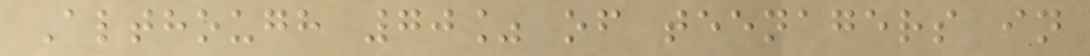Although 70% of teenagers in
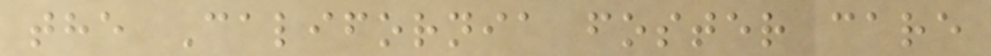the California foster care
